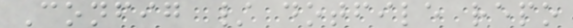Config / dotfile repo
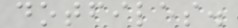dotfiles.
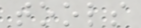tools
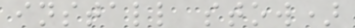install stow)
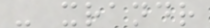- xrandr
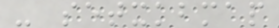- setxkbmap
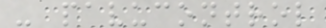- pavucontrol
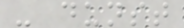- dunst
